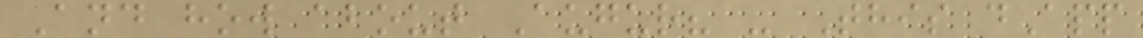And how about Augur? - This dApp
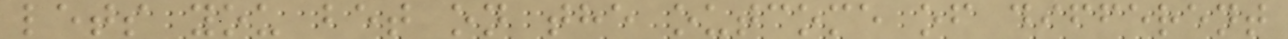lets you bet on the outcome of different
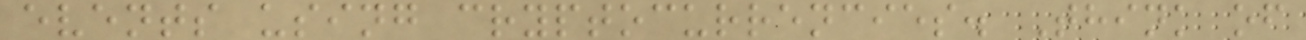events using cryptocurrencies. Think of
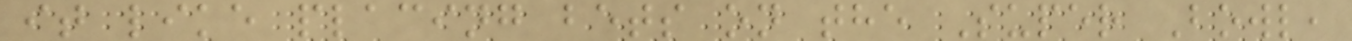it like placing bets on the Super Bowl,
